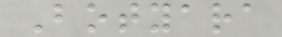Botyara
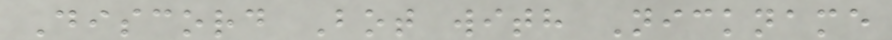Discord Bot with Nickname
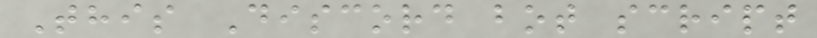This Discord bot script
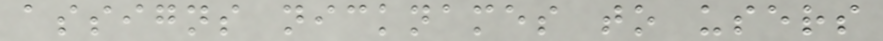assigns nicknames to users
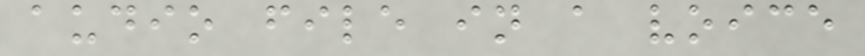audio file in a voice
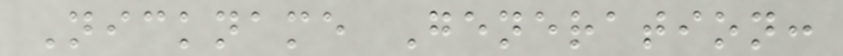Nickname Generation:
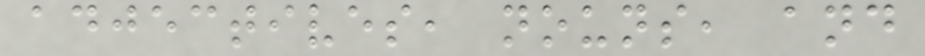adjectives, nouns, and
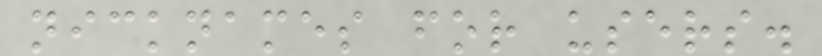nicknames for users.
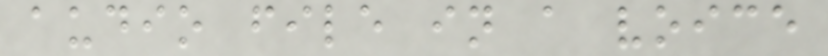audio file in a voice
